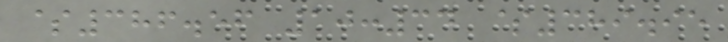$386.56 10:34 $389.95
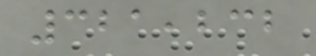321,232
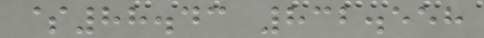$88.43 832.558
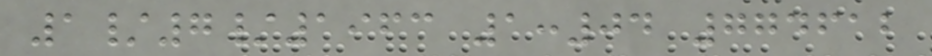1/7/1963 1:04 774612
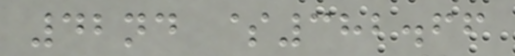42nd $382.66
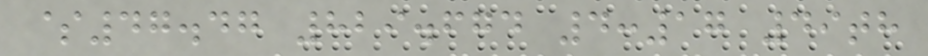$47.47 829.674 4:17 49th
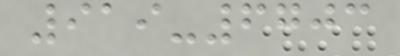919-6703
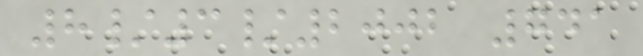8/3/2002 741
